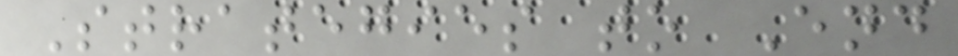Strategies to End
